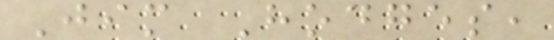Jim Hodges,
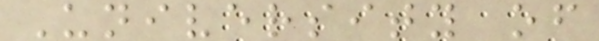University of
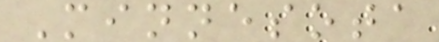Minnesota
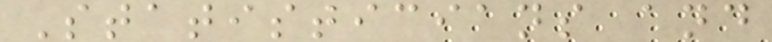Statisticians and
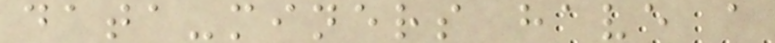data-miners have a
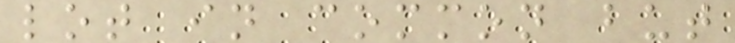lot in common but
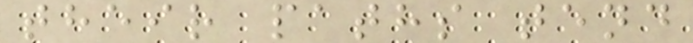their paths tend
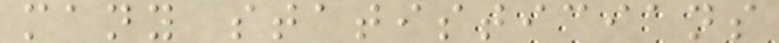many statisticians
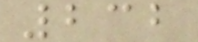232
